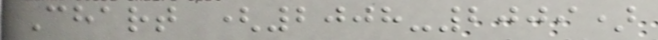Chart (2008-2009)
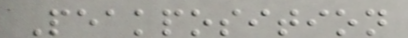Peakposition
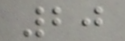20
